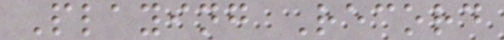Playing Record
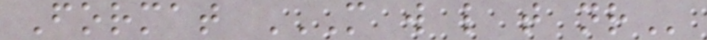Format M W L T NR
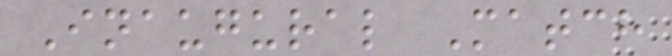Inaugural Match
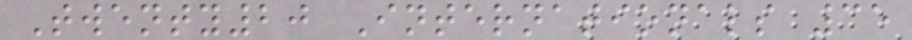Twenty20 Internationals 35
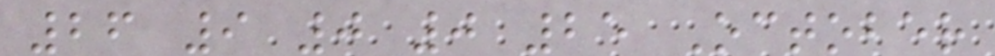26 9 0 0 25 October
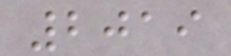2019
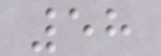58
